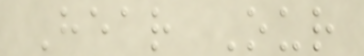Hear Our
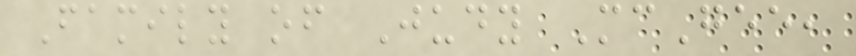Family of Judy McGee,
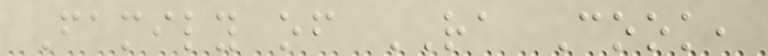Family of RA Cook,
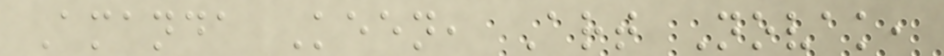Amanda Keen, Art Novak,
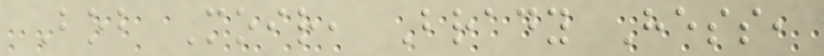Bob Moir, Brady Hess,
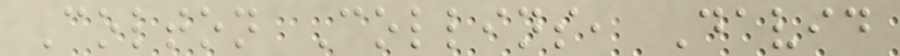Colton Collins, David
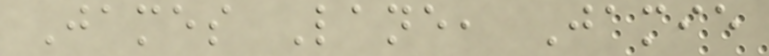James Lane, Jamie
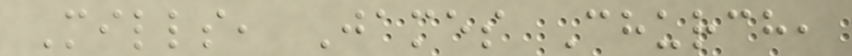Mills, James Church,
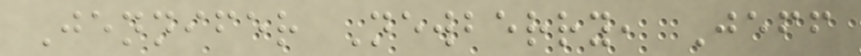Jennifer Newberry, Jeff
